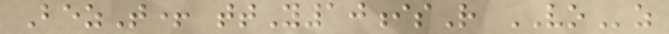BezT+ ttY10isR VOz
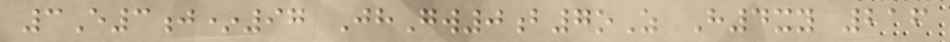3E3j*97 JhGw0b7oZ H4xy 216
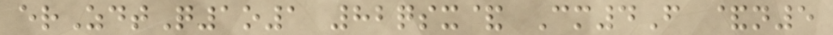erZdtQ1o1 82qsx& Cm4F &n5
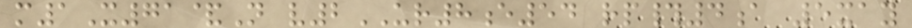m1X71&N v2UR8e54 rp#4a 5xay
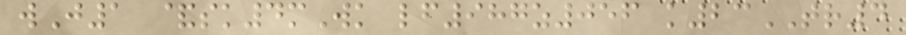wJ1 &sk4mWk lf987z056 k23TR4
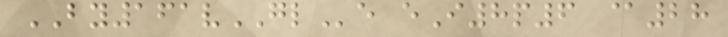BY161vGLe eI8p6 @28
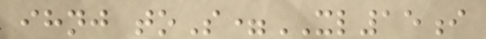ihnj toS=XL15i
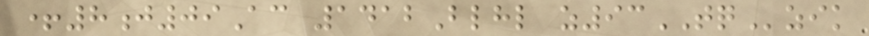+8j09Ac 1412Blhl z93TQzik
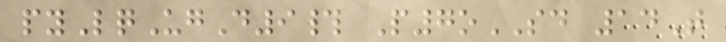pyLqUgD9# P7oSD 14T
